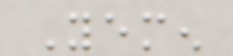Yemen
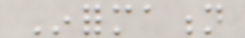Information
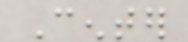Center
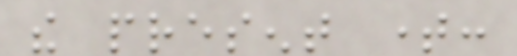the present time:
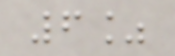6%
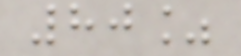80%
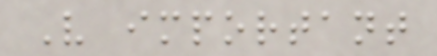Very important
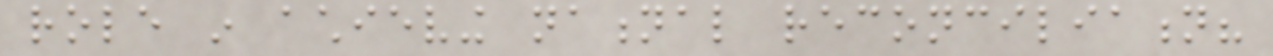role in achieving national reconciliation?
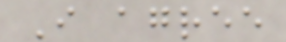I agree
